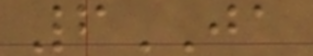6JA
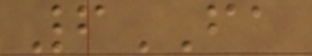6FA
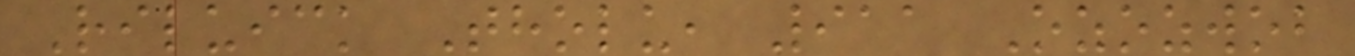Riluick Tholu, 911 Ozozwob
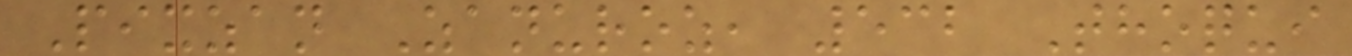Pixzan Zanuroz, 532 Thoqui
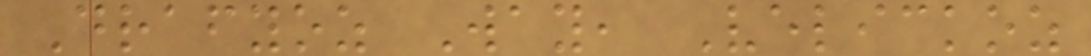Drafyoz Way, Velickoz
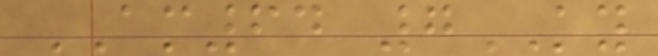AM64 7KY
